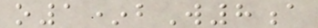o1*bW8a
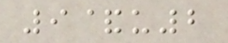9&u2
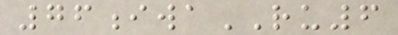76iwaRU6
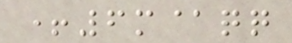+6m@qq
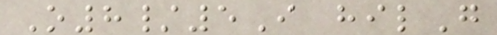O8/5I hilG
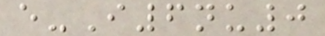e-I6nu0
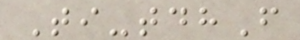Ti-tdhF
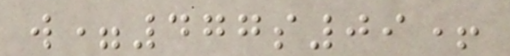w=477s09+
